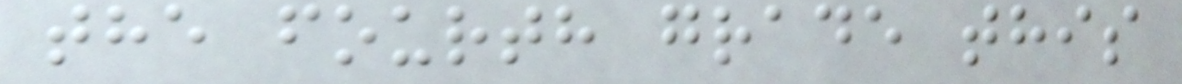the fourth grade this
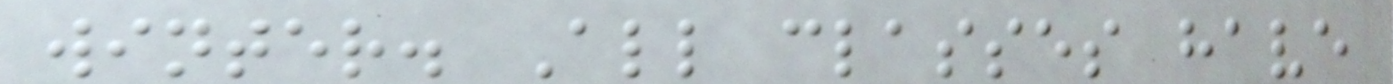winter. All classes have
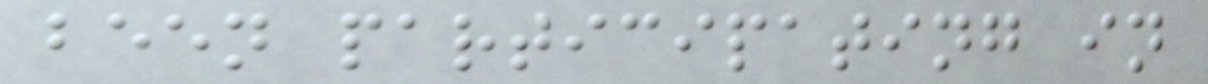been participating in
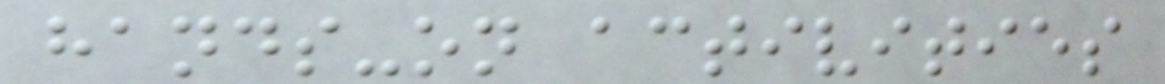hands-on activities
